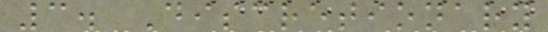3. Discretionary
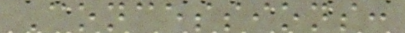Concessions:
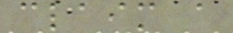claim a
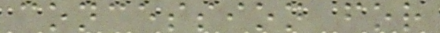concession for
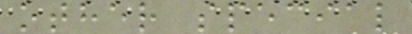other special
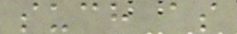such as
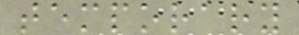temporary
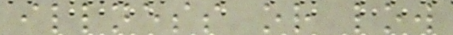illness or low
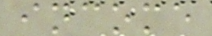income
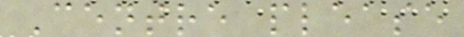Centre please
